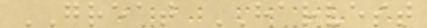GREAT HARVEST
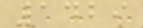1429
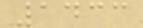1433
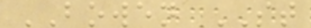BOWEN ST
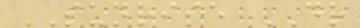SUNRISE DR
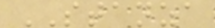STANZA
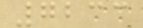7233
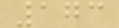173
